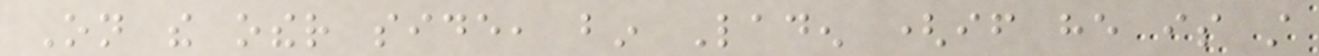On the other side, bin Laden (if he is still
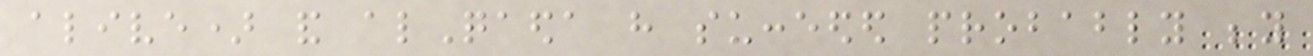alive) and alQaeda have succeeded probably beyond
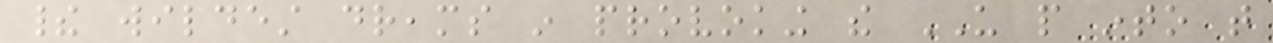their wildest dreams in provoking the US people into that
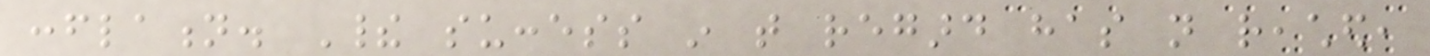conflation. Their success in that regard has not reached,
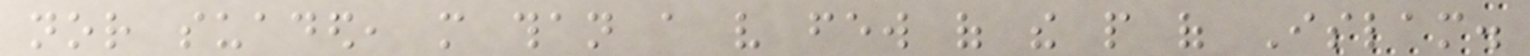nor suaded, more than a very few of the people of Islam.
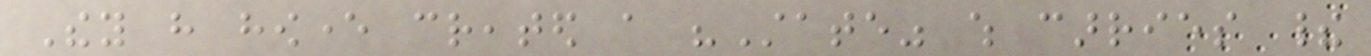They have however created a "State" which carries their
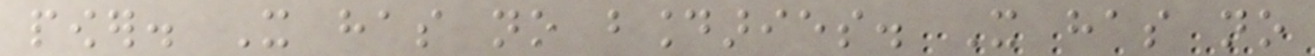power. It has no boundaries. It has no
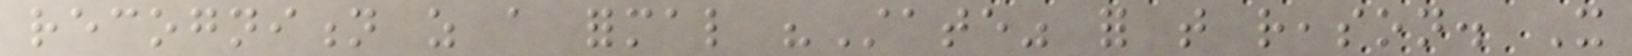recognition as a formal "State" for that reason. It
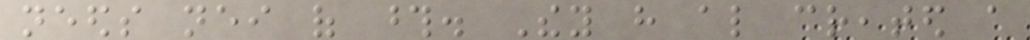needs neither of those. They have also created a
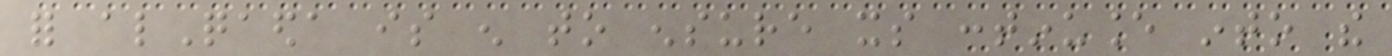for alQaeda is enough to ensure its continuance into the
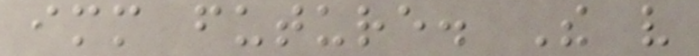immediate future. The very
